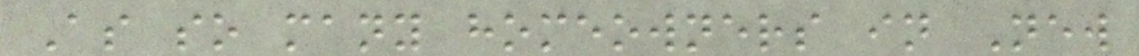As so many homeowners in New
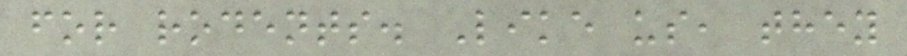for rodents. Like us, they
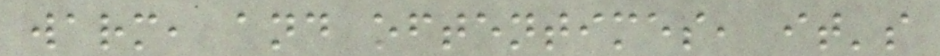warm, and oftentimes, it's
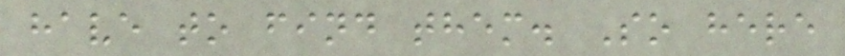have to find them. So here
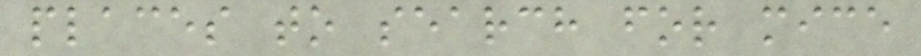places to search for mice
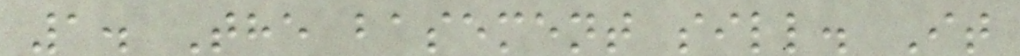1. The basement sill. It
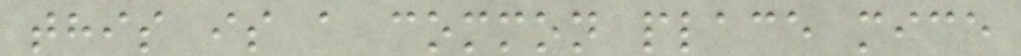this is a common place mice
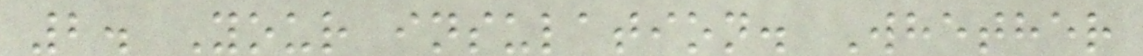2. Your insulation. Whether
